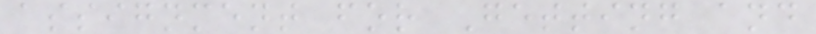assignment for Getting and
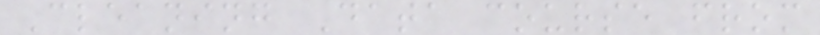Cleaning Data course from
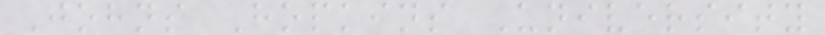Johns Hopkins University
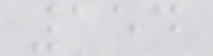154
